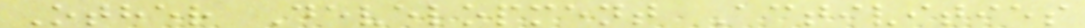Other Development Activities
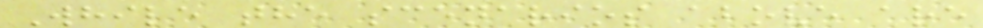While the scenarios above are
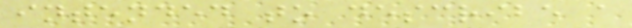intended to describe a
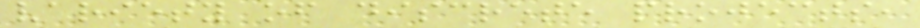variety of discrete projects,
